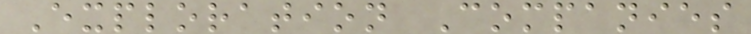Exploration Companies
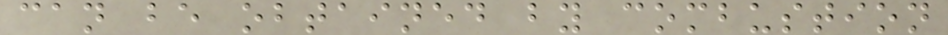can be obtained by combustion
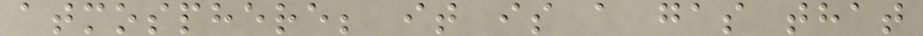atmosphere; it is a gas that
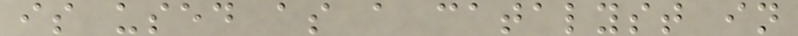is used as a catalyst in
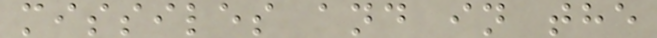missiles and in the
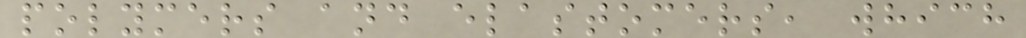polymers and elastomers, which
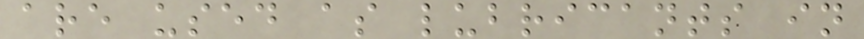are used as lubricants in
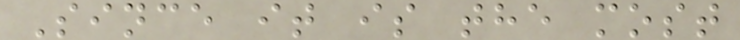Since it is the most
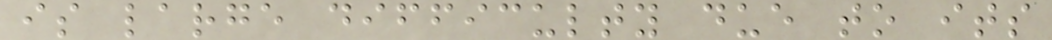is large difficulty due to its
